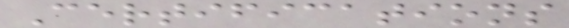Certifications
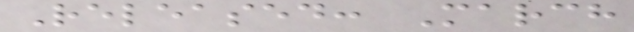Released: March
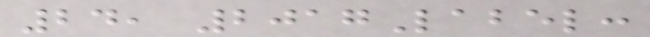24, 2017Label:
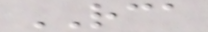RCA
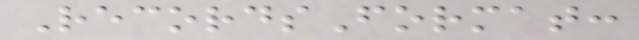RecordsFormat:
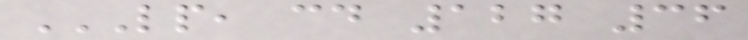LP, CD 127 36
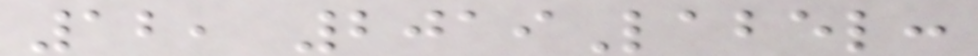12, 2019Label:
